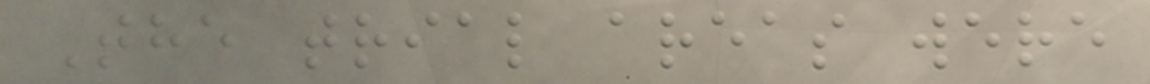The trial areas were
